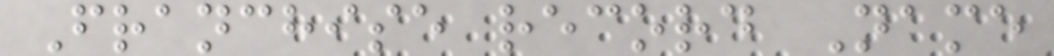Franchise record Name
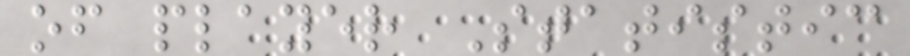of player Statistic
